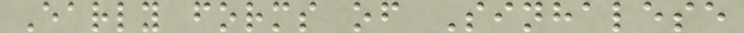Early forms of Sinhalese
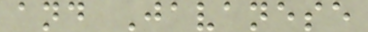and Javanese
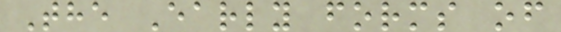The Early forms of
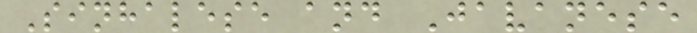Sinhalese and Javanese
